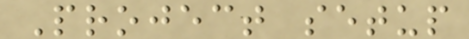Project setup
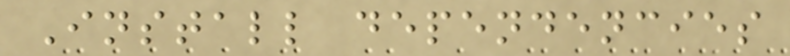Install dependencies
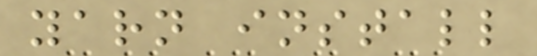yarn install
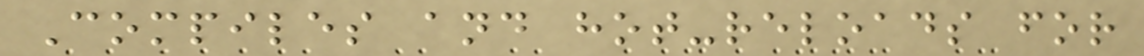Compiles and hot-reloads for
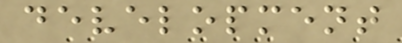development
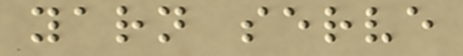yarn serve
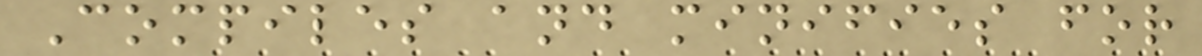Compiles and minifies for
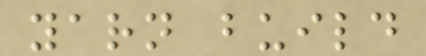yarn build
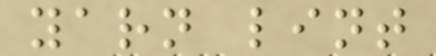yarn lint
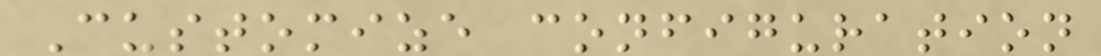Customize configuration
